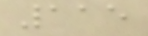115
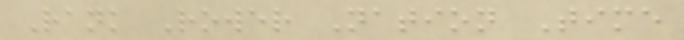Rank Rower Nation Time
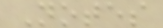Notes
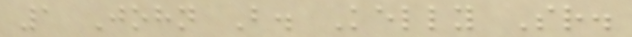1 John B. Kelly Sr.
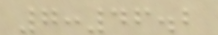7:46.2
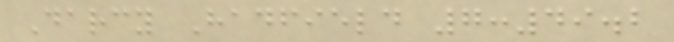Darcy Hadfield 7:49.2
